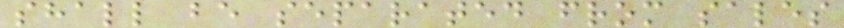shall be separated from sales
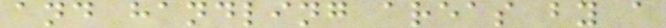and handling areas by a
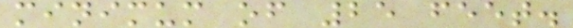minimum of 25 feet.
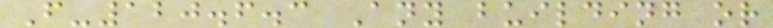F-120.6.3 Any building or
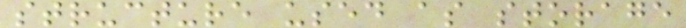structure used as storage
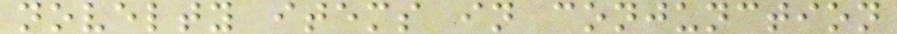novelty items in conjunction
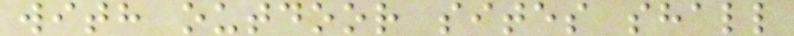with outdoor sites shall
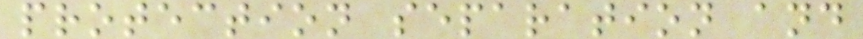protection separation and
